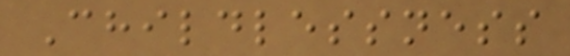Childlessness
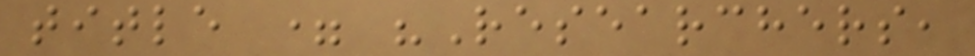title = "Researchers,
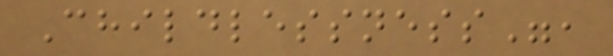Childlessness",
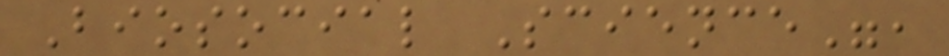Biosocial Science",
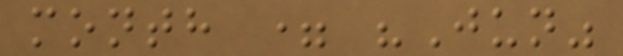month = "Jun"
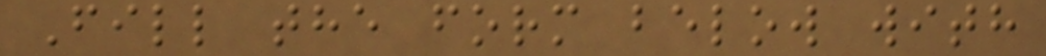Fill the form below with
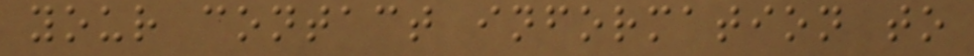your contact information to
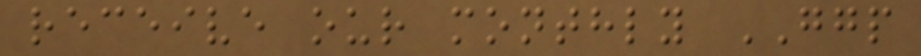receive our monthly GGP
